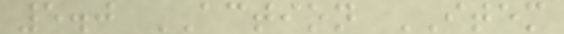5.0 ACTION ITEM
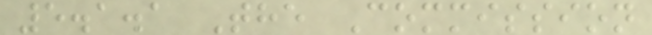5.1.1 The Commission
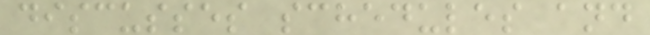discusses schedules and
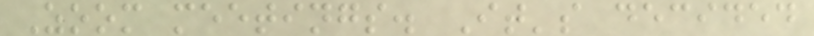Zoom meetings. It's decided
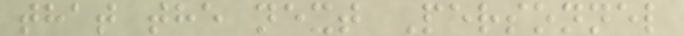that the next Personnel
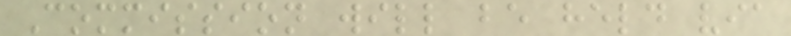Commission will be held via
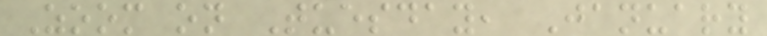Zoom on Tuesday, January
